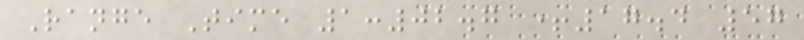Range Time 1:02.7 +17.4 57
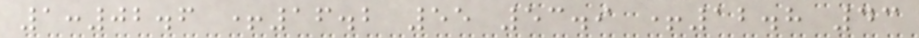1:02.6 +16.2 55 53.9 +12.8 43
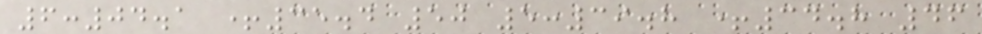6:04.1 +35.4 50 5:39.8 +34.8 46
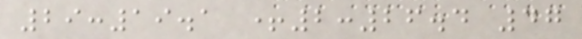29:19.1 +2:26.4 47
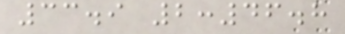33.9 2:46.8
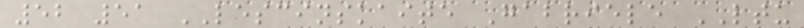52 51 LESCINSKAITE Gabriele LTU
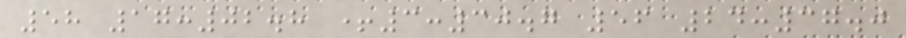58 17:02.8 +3:30.7 56 24:37.0
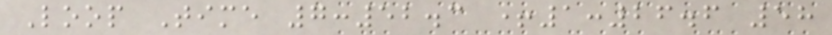Loop Time 7:52.3 +1:26.6 58
